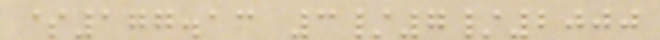$177.13 3/7/2000
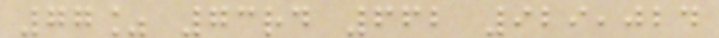77% 73rd 662 929,024
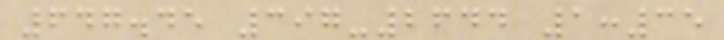647.45 397-2644 1:35
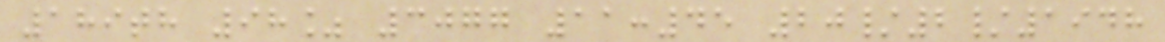189th 98% 3077 11:45 20/2/1948
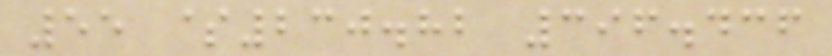55 $230.82 396.436
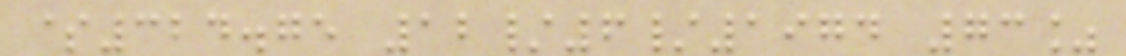$324.75 12/6/1974 73%
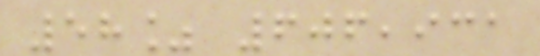58% 606,931
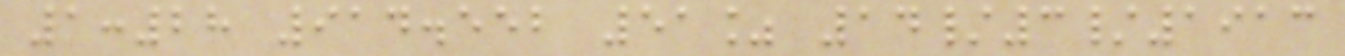1:28 914.552 51% 14/3/1913
